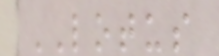LOTUS
